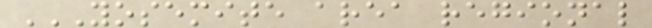YOSEMITE AREA REGIONAL
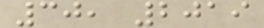30, 2019
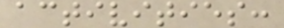activities:
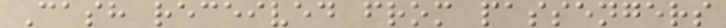Cash received from passengers
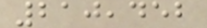210,452
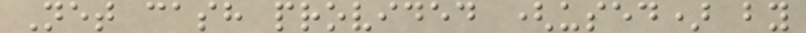Net cash provided (used) by
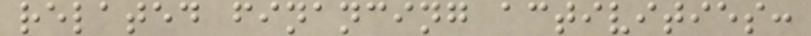related financing activities:
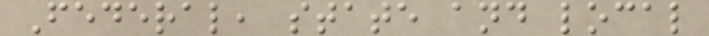Federal, state and local
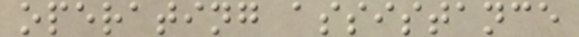operating assistance
